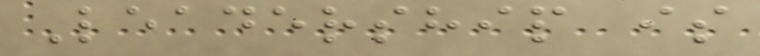Leadership is
